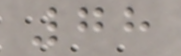78
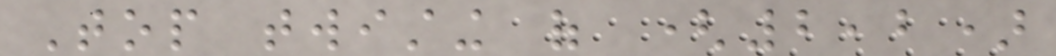Top twisting of (2,2)
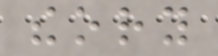theory
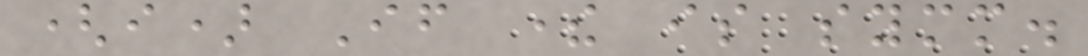(i) If there is symm.
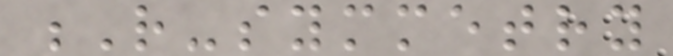R-symmetry
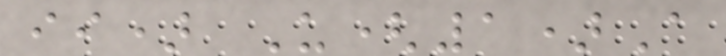ii) U(1)A
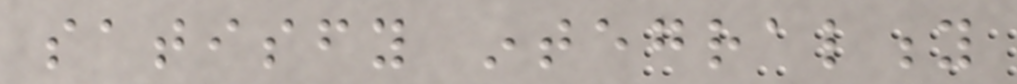satisfy integrality
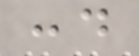cond
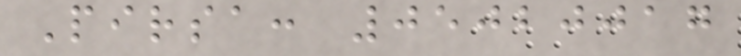Pirsa: 05020017
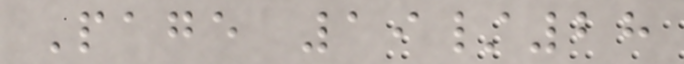Page 19/28
